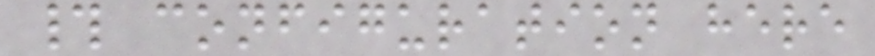# configuration here
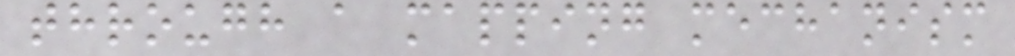through a mapping mechanism
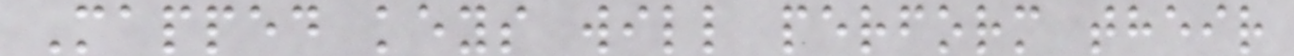Mapped keys will perform their
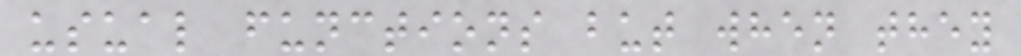usual functions but when they
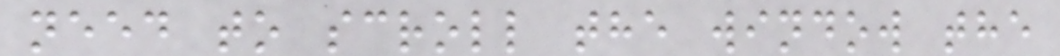need to scroll the window the
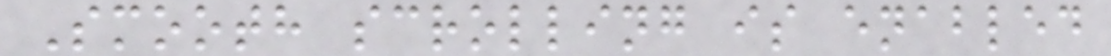Smooth scrolling is enabled
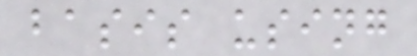basis using
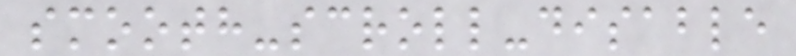smooth-scroll-disable
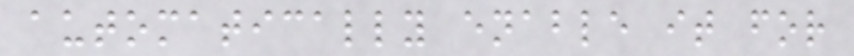automatically enable it for
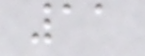11
